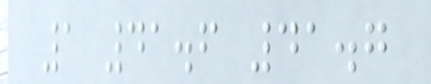1 41.6 41.7
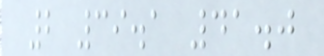2 39.1 41.0
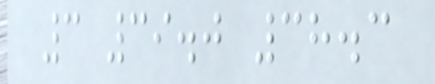3 39.0 38.3
